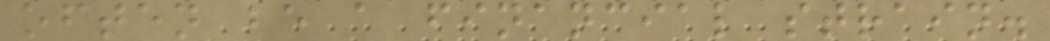often be a financial strain.
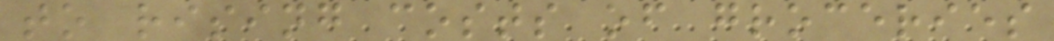to rising costs of groceries
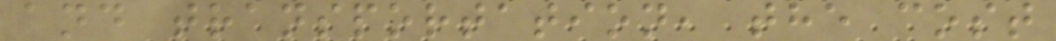and transportation, the cost
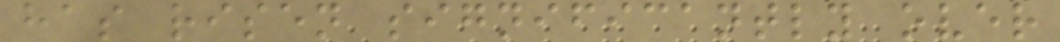has risen significantly over
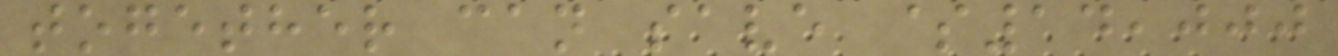together can save $14,000
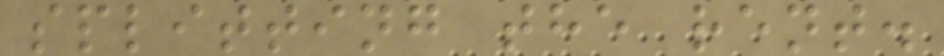splitting the rent.
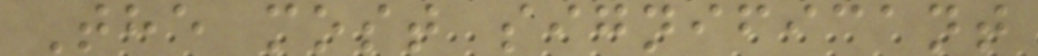The most significant
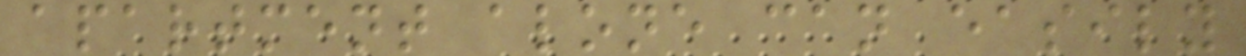apartment alone can easily
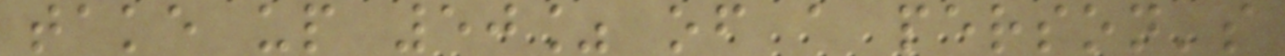take up 50% of a person's
